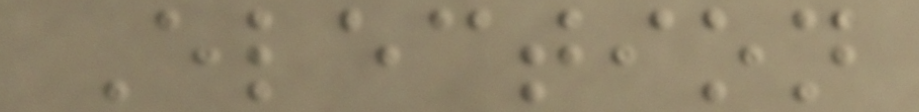Election
